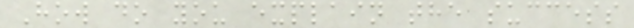How do you explain the success
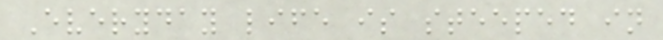Everyday life is steeped in
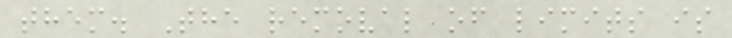them. The removal of limits is
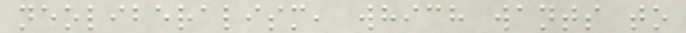neoliberalism, which wants to
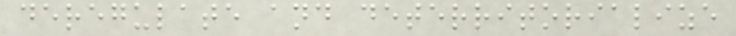deregulate and deterritorialize
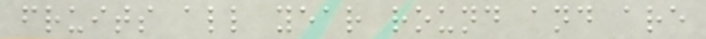fruits all year round and are
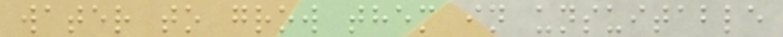water to grow them in unsuitable
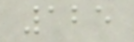125
